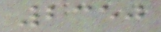2350
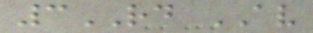3RD AV
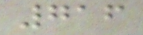716
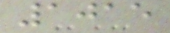1015
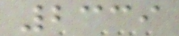2339
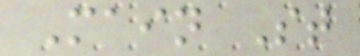Main St
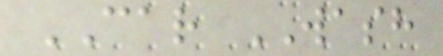CAR WASH
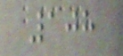108
